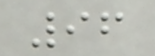96
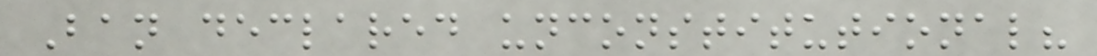Ban declared unconstitutional?
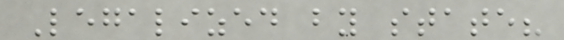Legalized by state?
